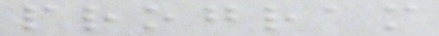program
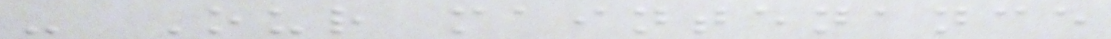- Our maintenance
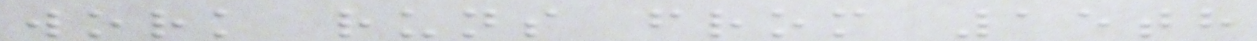work runs from 15th
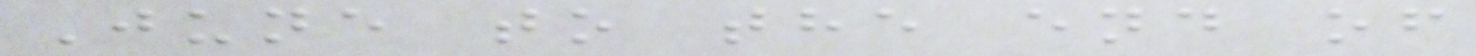June to the end of
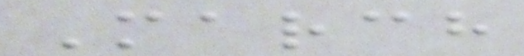March
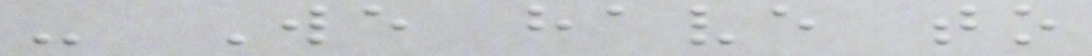- We have to
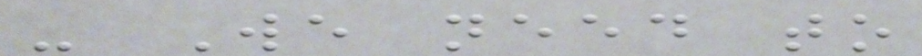- We need to
